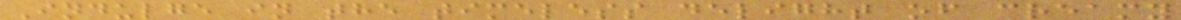Indulge in the timeless delight of creamy
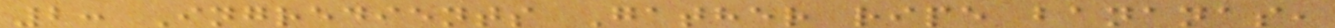2: Ingredients Gather ripe bananas,
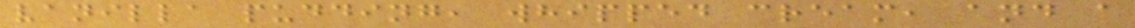vanilla pudding, whipped cream, and a
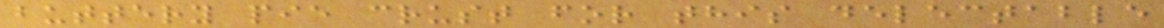buttery pie crust for this delectable
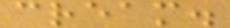cream.
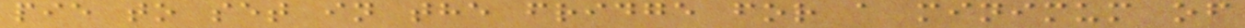pie to set in the fridge for a minimum of
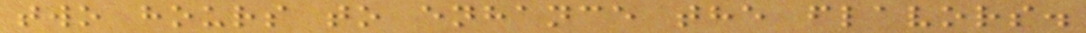two hours to enhance the flavors.
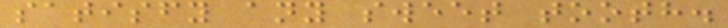satisfy any sweet tooth.
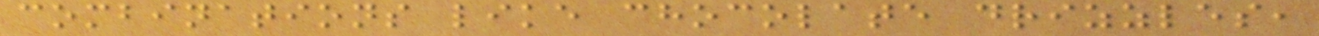combinations like chocolate drizzles,
